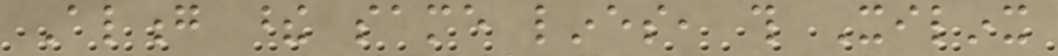Along these same lines, this Xilinx
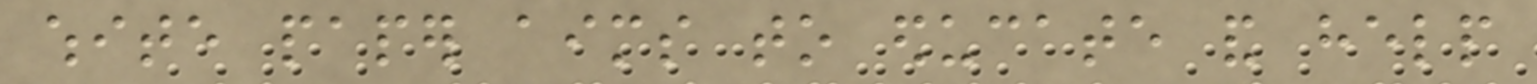white paper aims to educate and help
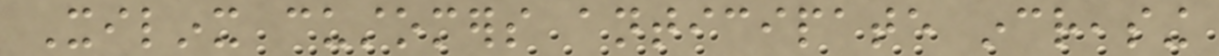Xilinx customers anticipate increasing
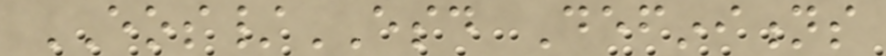EOS/ESD Definitions
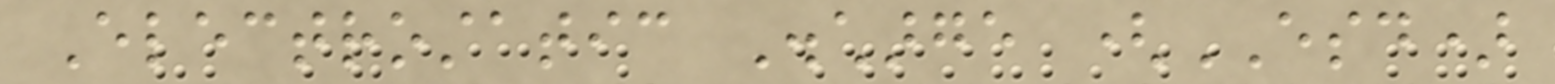Electrostatic Discharge (ESD)
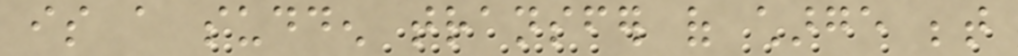is a sudden transfer of charge between
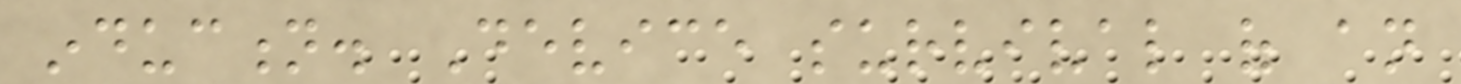induction. Device survival of an
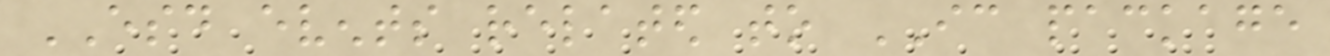ESD events related to IC package
